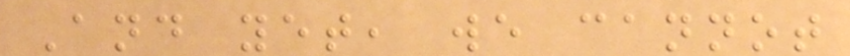And yet, we cannot
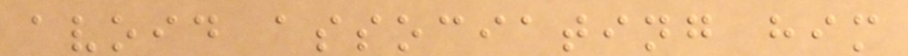avoid associating him
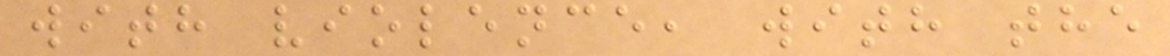with violence, with the
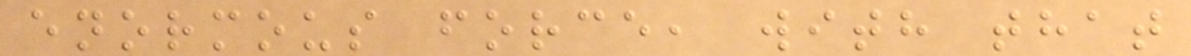enormous force, with that
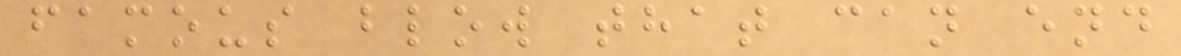famous blow that can end
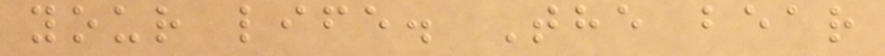your life. The bear
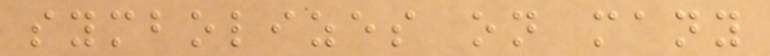symbolizes on many
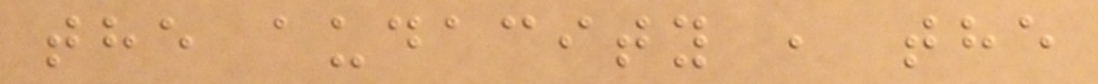the audacity , the
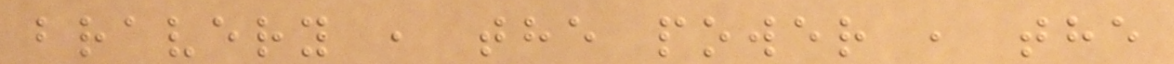bravery , the power , the
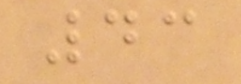43
